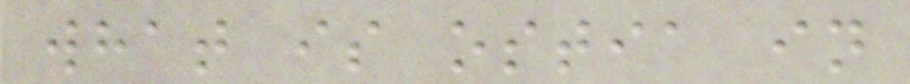what is ostia in
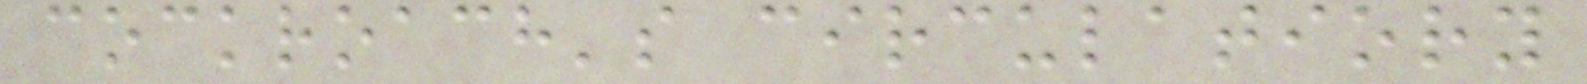cockroach's circulatiory
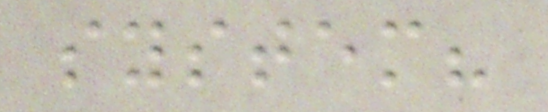system?
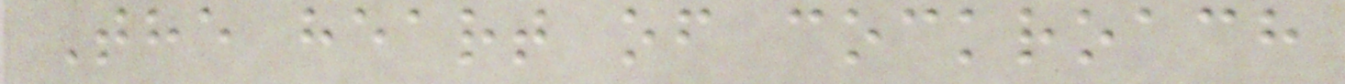The heart of cockroach
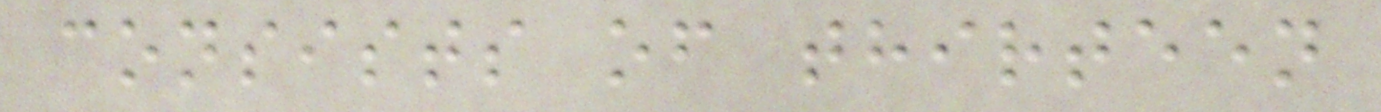consists of thirteen
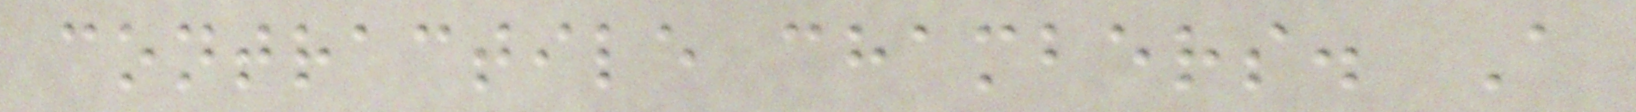contractile chambers. A
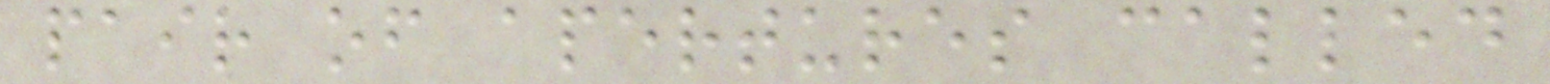pair of apertures called
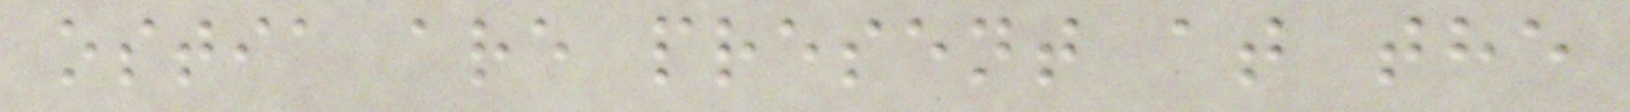ostia are present at the
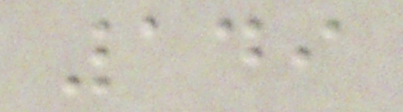149
